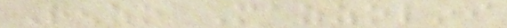Renzo Mazzolini
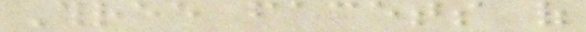Three facets of
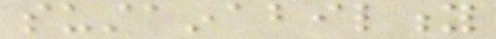sustainability
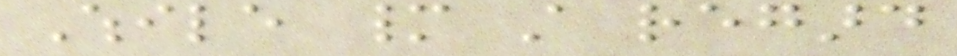While many still regard
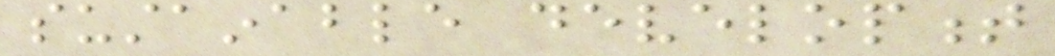sustainable development
